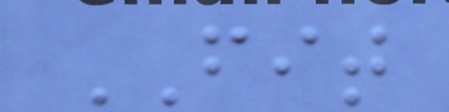FIT
